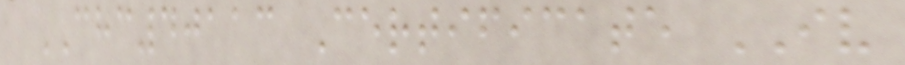CHC40113 Certificate IV
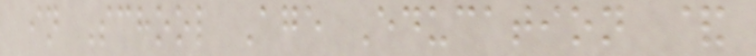in School Age Education &
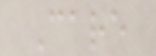Care
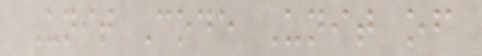Unit Code Unit of
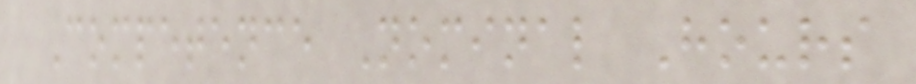Competence Nominal Hours
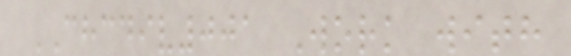CHCDIV001 Work with
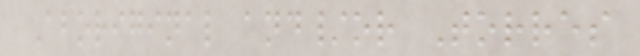Aboriginal and/or Torres
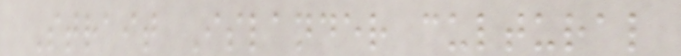Strait Islander cultural
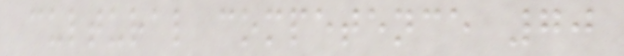cultural competence 70
